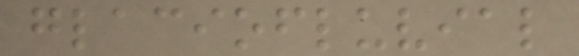glaciofluvial
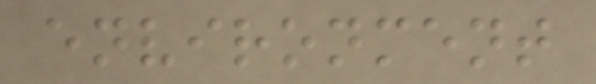environment
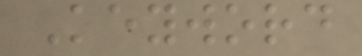Keyword
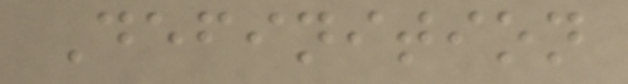Definition
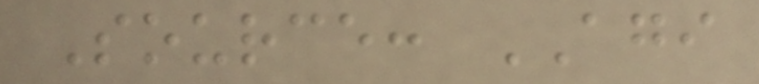Source: AGI
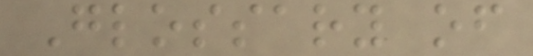Glossary of
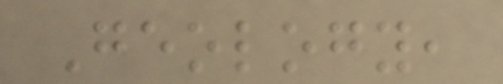Geology,
